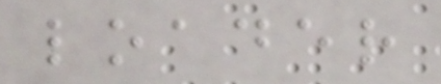loader
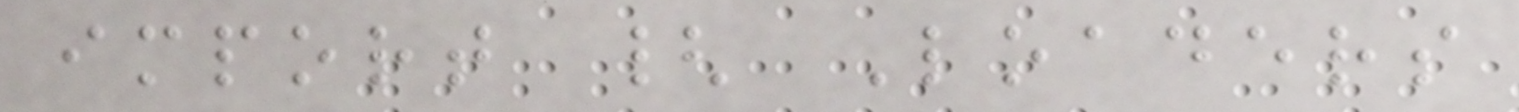import { Loaders
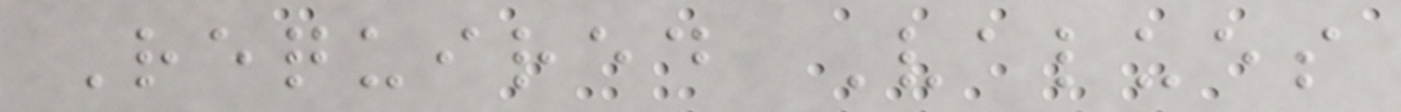Required Values
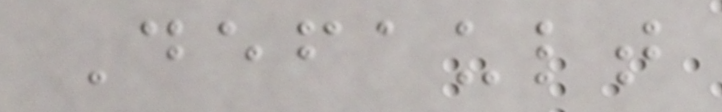Default
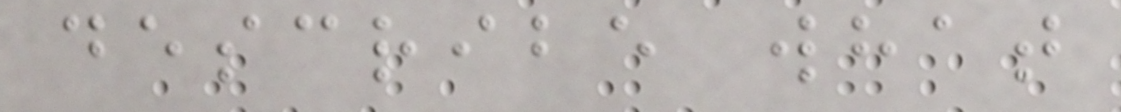describe what
